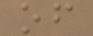of
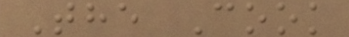The Cook
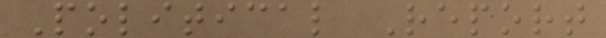Political Report
